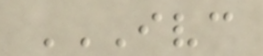IVC
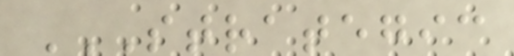STRATEGIC
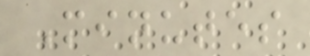Minutes
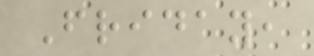Friday,
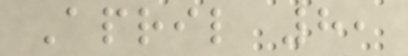April 8,
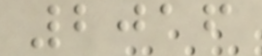2016
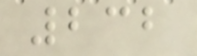232
